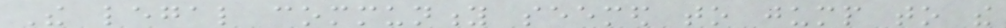The legal community seemed to jump to the
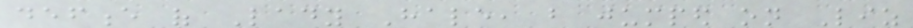defence of Lady Hale, but jumped on Liz
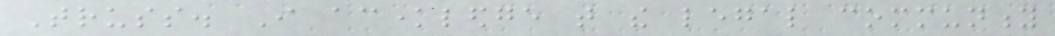Truss. I acknowledge that the legal community
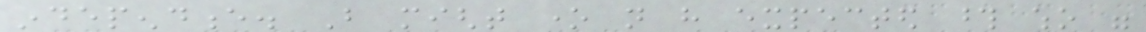independence. But might one not have expected those who were
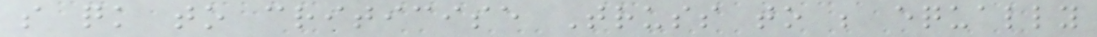so quick to criticise Truss to be equally
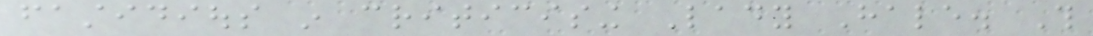fastidious in criticising Lady Hale. This
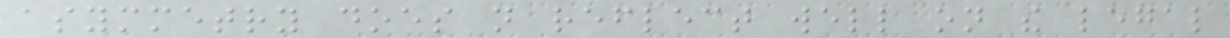asymmetry does not reflect well on the legal
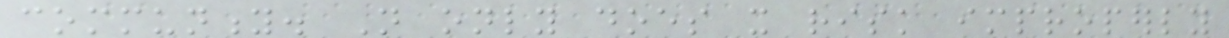community. Not only does it risk improperly
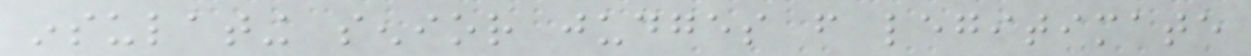insulating senior judges from legitimate
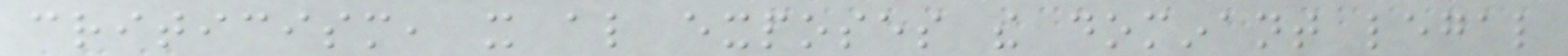criticism, it also exposes the dominant legal
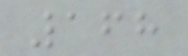168
